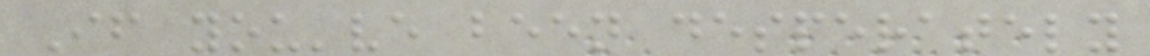If you've been desperately
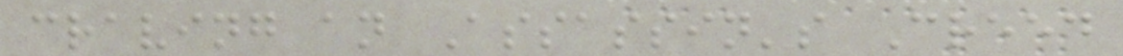craving an Assassin's Creed
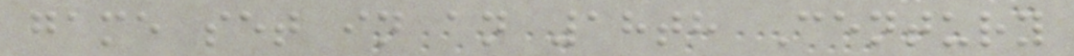game set in an 18th Century
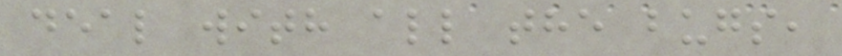deal with all the bugs,
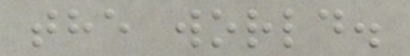the world.
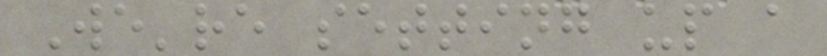We're setting up a
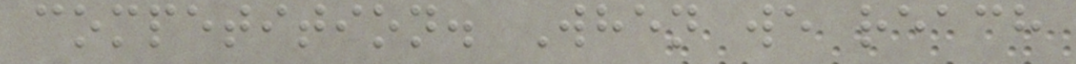competition. When we reach
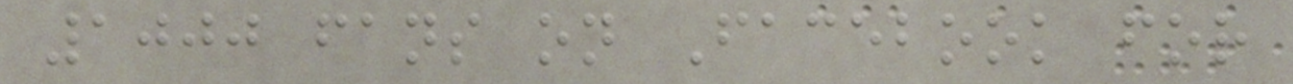1000 fans on Facebook for
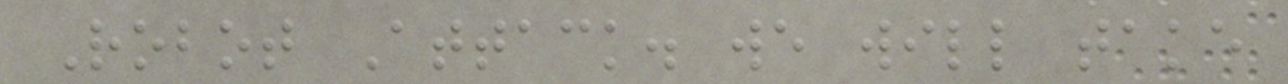Robot Attack. we will take
